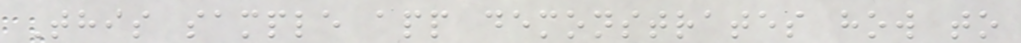This sample app demonstrates how to
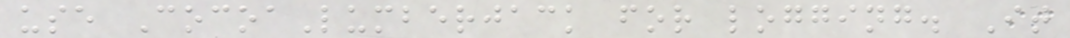use CocoaLumberjack for logging. It
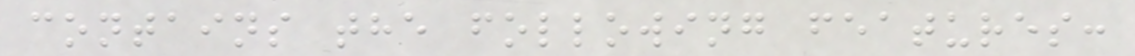contains the following features:
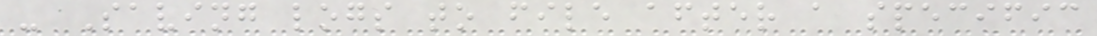- Saving logs to file after a specific
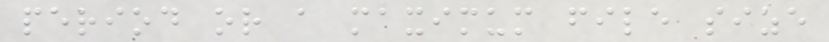period or a maximum file size
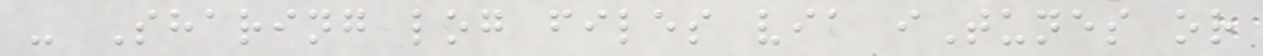- Sharing log files via iTunes or
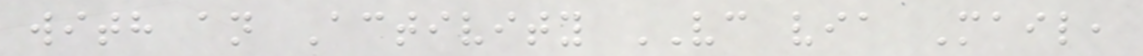with an Activity VC via Mail,
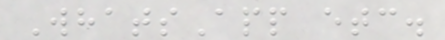WhatsApp etc.
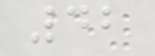42
